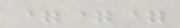===
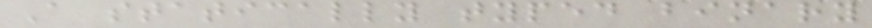A statically typed binary
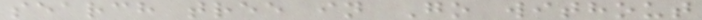search tree in Go without
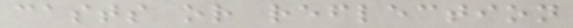casts or reflection
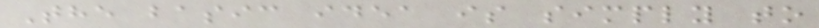The basic idea is simply to
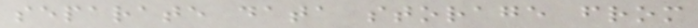separate data storage from
